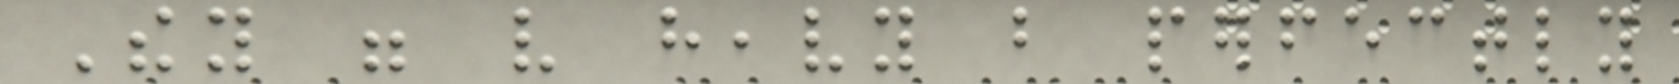They were very heavy but perfectly
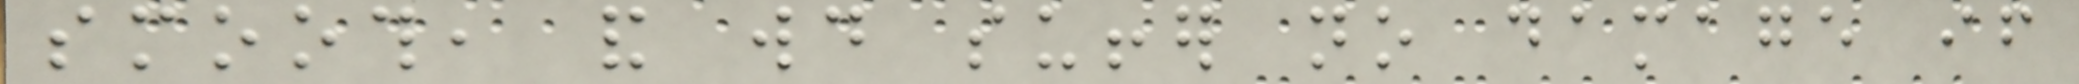smooth, and would suffer no damage if
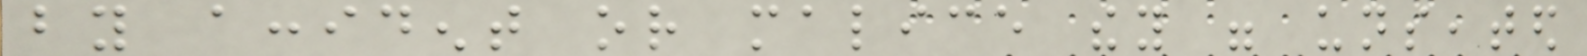by accident or malice they were unseated
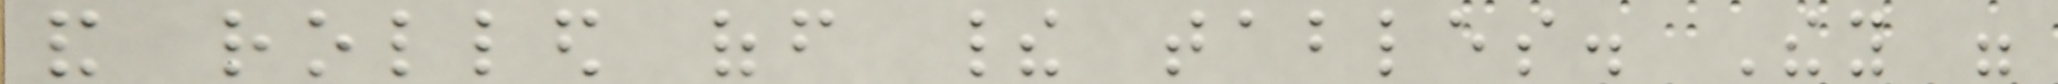and rolled off their tables. They were
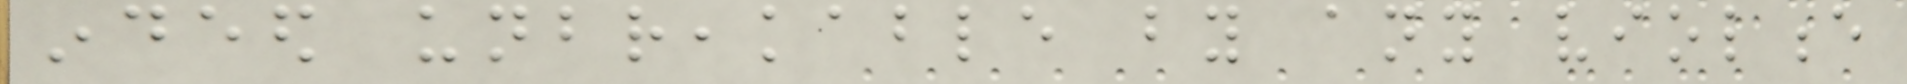indeed unbreakable by any violence
